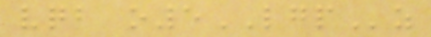vqb o5LGPz
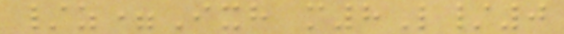/z=Ixh m8L/0
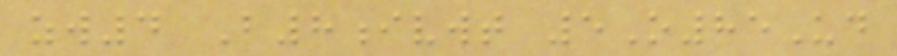zw4 B8ivwt 5O85Ud
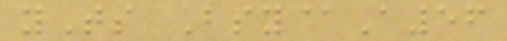yTs Bsy@A56
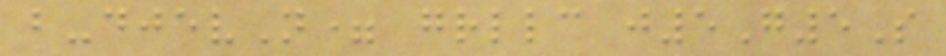b-djevN= grllc j5G5S
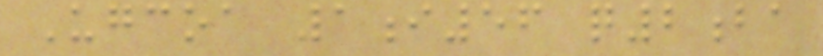Ugcoa 1i56 q2ba
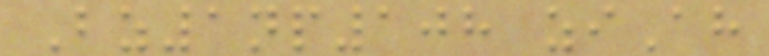Bz1np108 ziAh
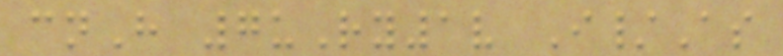cnH 7uRy1v I/As
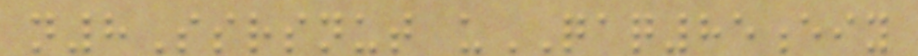n8Ssrsnut uQAQ85eiy
